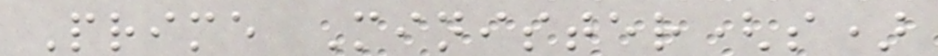Prime Minister(s)
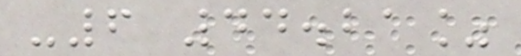-6 44.21%
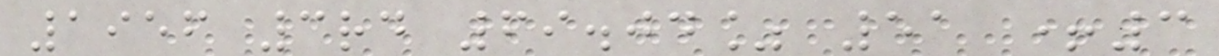1956 3rd 69.04% 51 +3
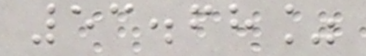53.68%
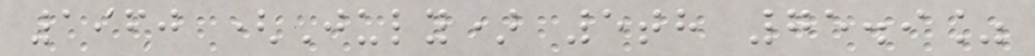1960 (July) 5th 75.9%
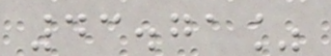43.71%
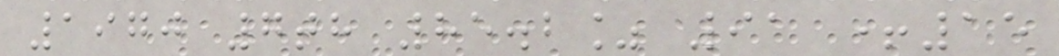1970 7th 85.2% 91 +15
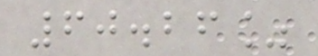60.26%
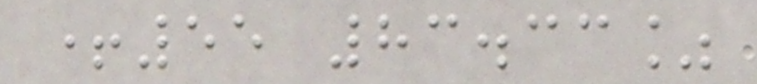+55 83.33%
